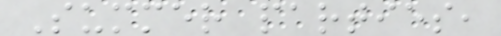Summer parties,
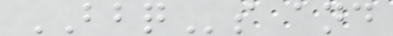BBQs and
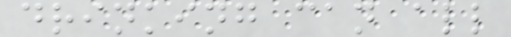drinking can all
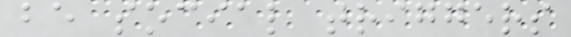be social triggers
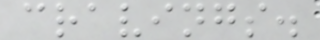cravings.
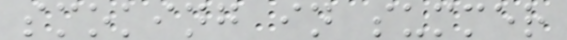smoking in summer
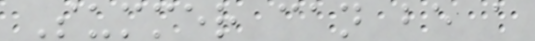Summer can be a
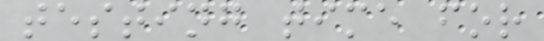testing time for
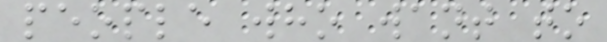people who want to
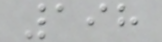198
